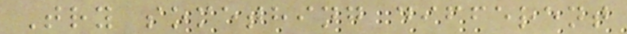Try something different
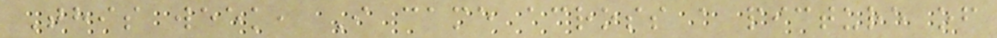This week, I came across a picture of
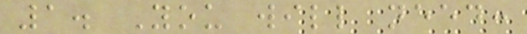1. You will need:
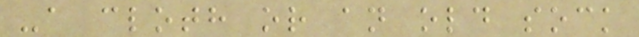-a cloth or an old sock
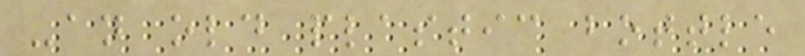-an old plastic bottle
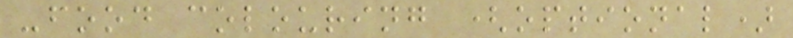-food colouring (optional)
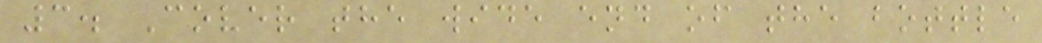3. Cover the wide end of the bottle
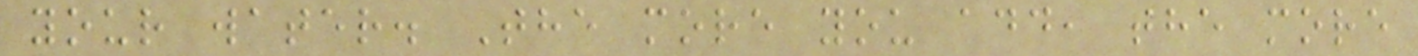your water. The more you add, the more
